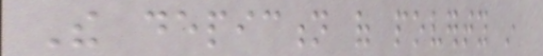The depiction of poverty in
